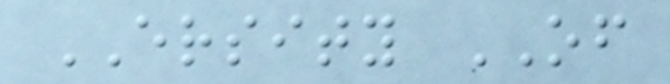ERSITY OF
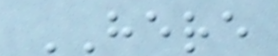HERE
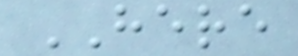HERE
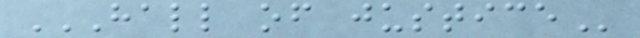HALL OF JUSTICE
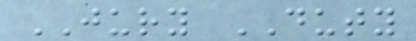JURY DUTY
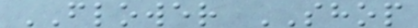FLOWER SHOP
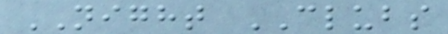NIGHT CLUBS
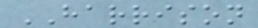HARRISON
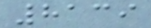8139
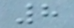8
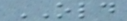OLD
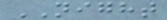NIGHT
